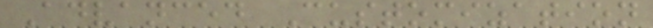Advanced Customization
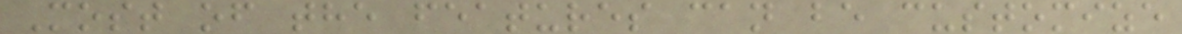Most of the features can be customize
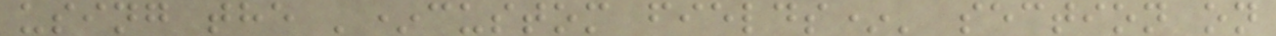using the '*custom fields*' section on
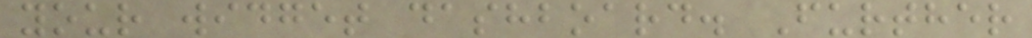your widget dashboard. Further
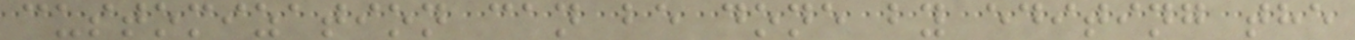customization can be done by editing the
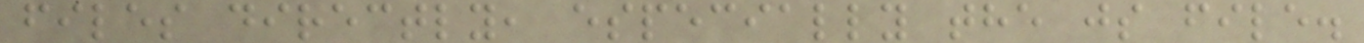files directly, especially the js file.
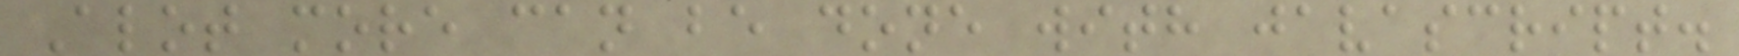Alot more can be done with javascript.
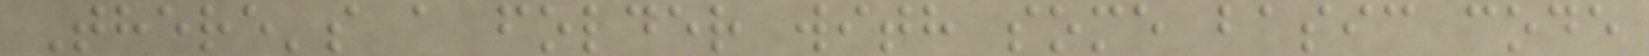There's a folder with some basic code
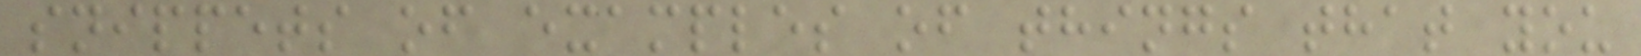snippets of examples of things that you
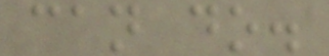can do.
